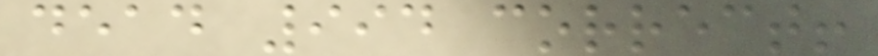dead 994 correct!
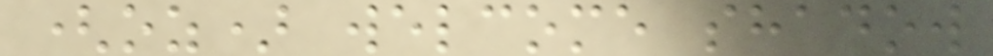(oz) welcome shadow
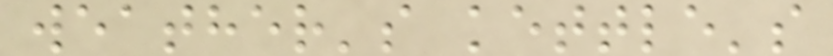weather's kettle's
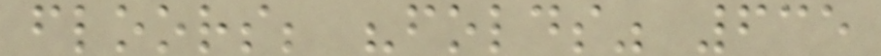floors; "folds" 635
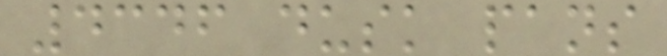4346 dusk pans
